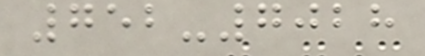752-7028
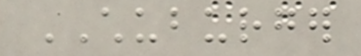CHUBURGER
